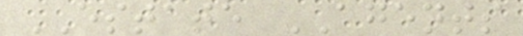ESTATE AGENTS
